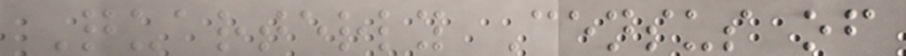Quarterly Census of
